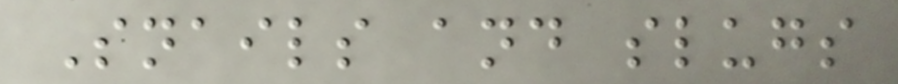Snails and slugs
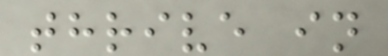thrive in
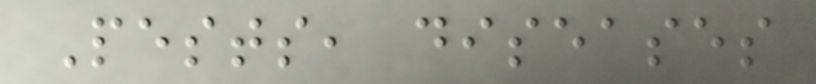Pests, diseases
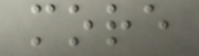more
